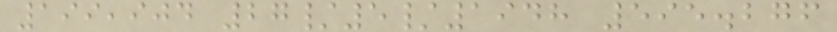199,904 27/5/1948 595.276
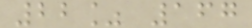22% 167
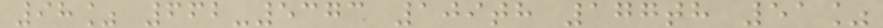98% 662-5373 109th 177th 51%
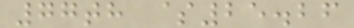77th $25.26
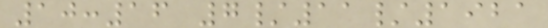10:16 7/11/1921
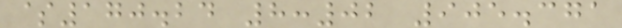$170.24 8:02 905.371
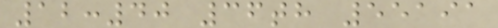12:40 36th 55191
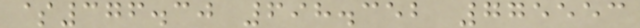$376.30 698.352 775553
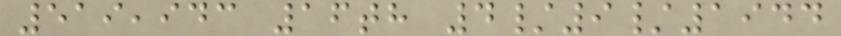519,943 16th 4/9/1944
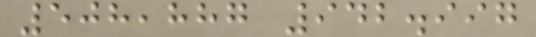508,887 942.997
